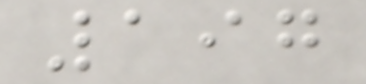197
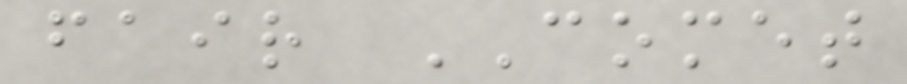fair COMET
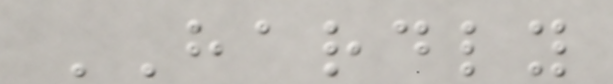HARDLY
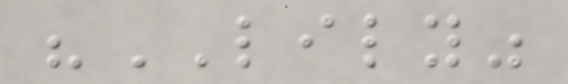"LILY"
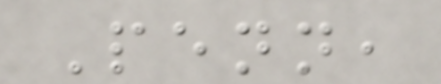Penn,
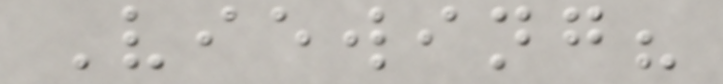Viewing?
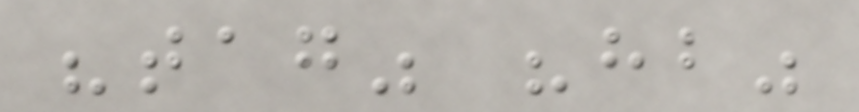"tag" "hb"
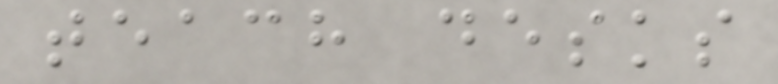teach desks
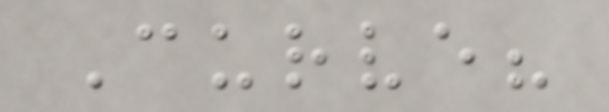Curve?
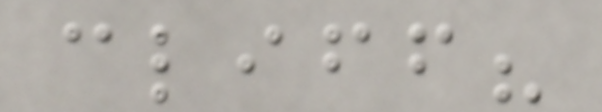cliff?
